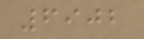6902
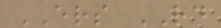ERS RD
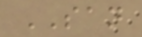SAN
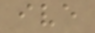ive
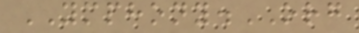YMPHONY.ORG
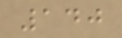140
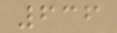636
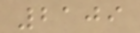2109
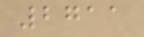2711
